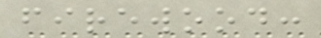firewood:
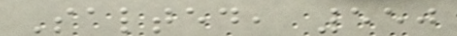Salted, 550
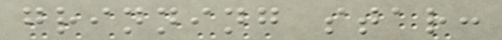grinning star:
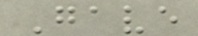Gave
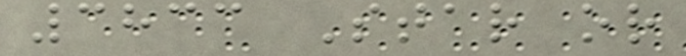3833 Star or
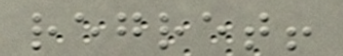regret!
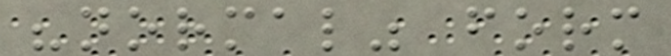"normal" form
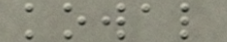kowal
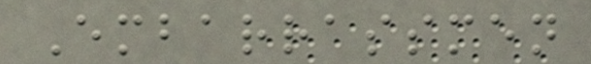Embarrassmen
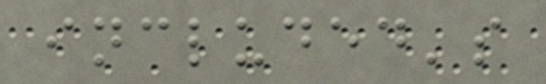included's
